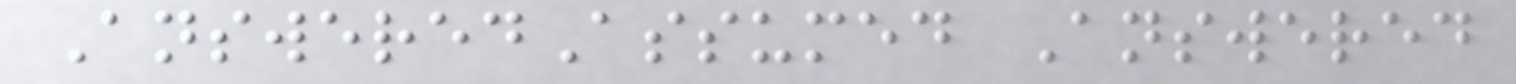AnsweredAssumed Answered
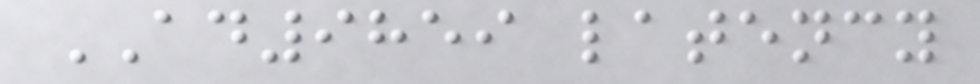AD9859 latency
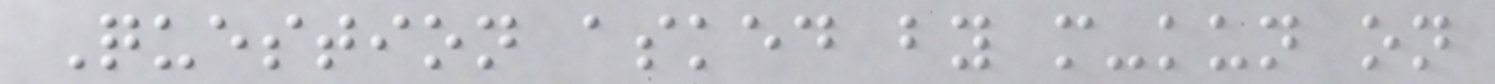Question asked by m-kun on
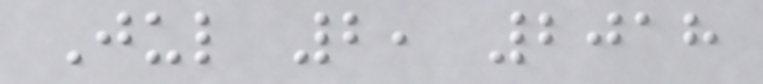Jul 2, 2018
